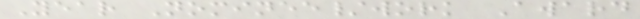Year Nominee/work Award
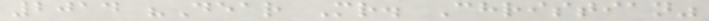2014 "Dear Mr. Christian"
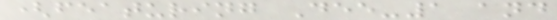(featuring Dee-1 and
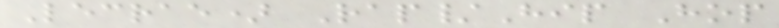Lecrae) Rap/Hip Hop
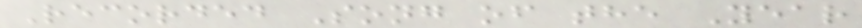Recorded Song of the Year
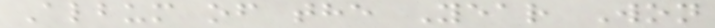Album of the Year Won
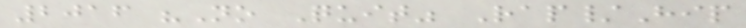2016 "No Quit" Rap/Hip
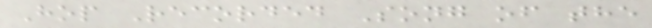Hop Recorded Song of the
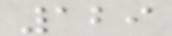129
